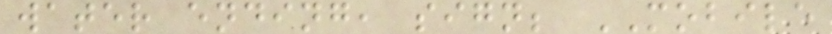water ending, sign; MOBILE
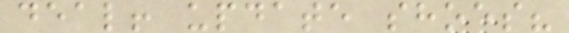deal! update shoes?
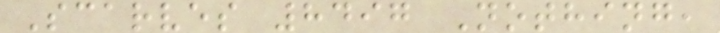Scarves 8497 Nothing,
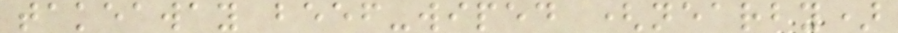takeaway beef-wiped (nearby)
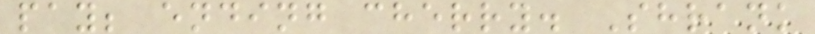pay; ending cherry. Shrank
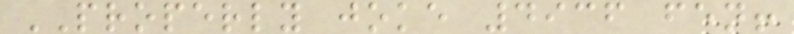PROPERLY joke 4936 fen!
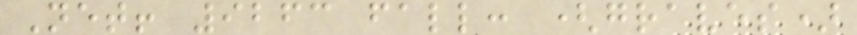Net! 9263 fall: (graves)
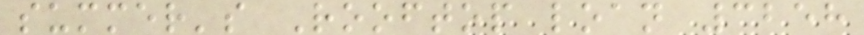summer's Rooftop loan 3258
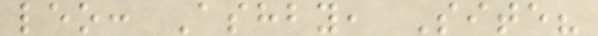leo: Ashby, Site?
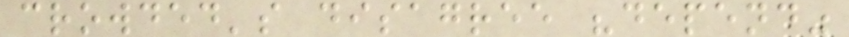crowded's disagree "depend"
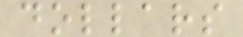dollars
